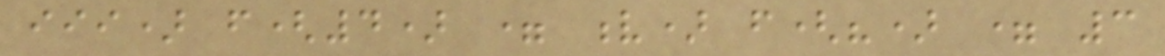iii) f(4) = v) f(?) = 3
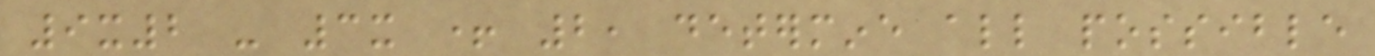9x2 - 3x + 2, determine all possible
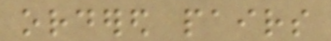ordered pairs
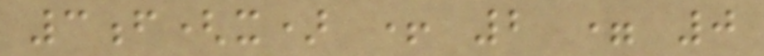3f(x) + 2 = 0
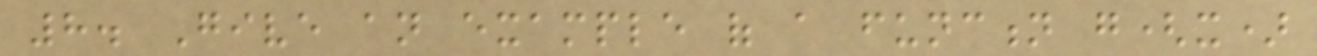8. Give an example of a function g(x)
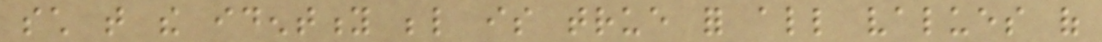such that the identity below is true for all values of
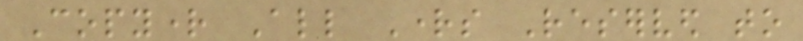Copyright All Rights Reserved to
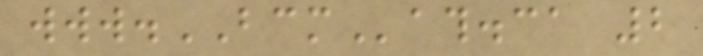www.BCMath.ca 2
